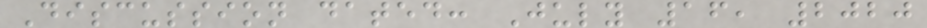Discussion dated: July 16, 2020
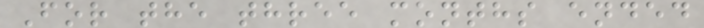For the three months ended
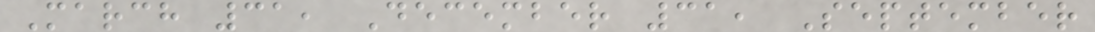March 31, December 31, September
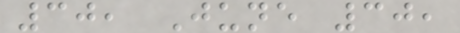30, June 30,
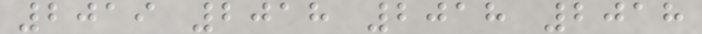2019 2018 2018 2018
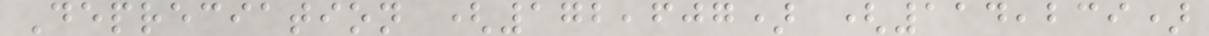Depreciation (172,607) (114,239)
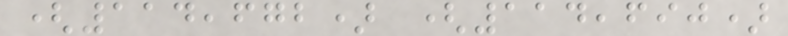(114,672) (114,690)
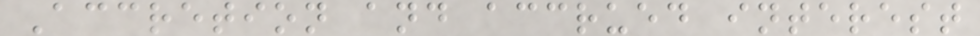Accretion and accrued interest
